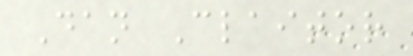Dan Claitor
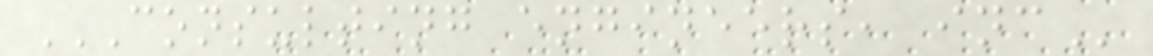CONSULTING ENGINEERS, INC
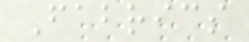Fabrics
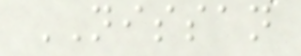NISSAN
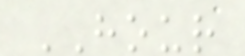HOUR
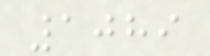1089
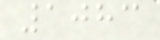1083
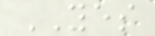YES
